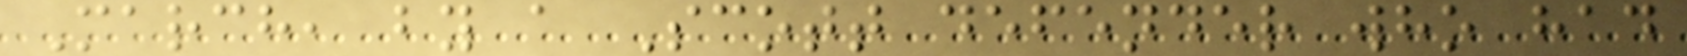March, by a Scott defender who had
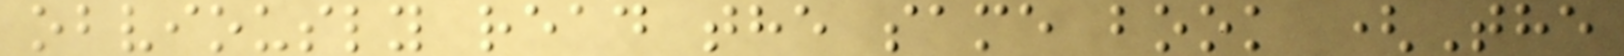obviously read the same book (The
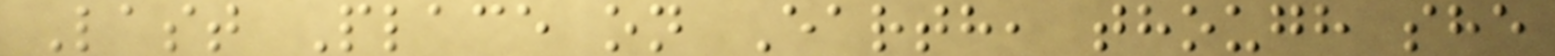Last Place on Earth, though she
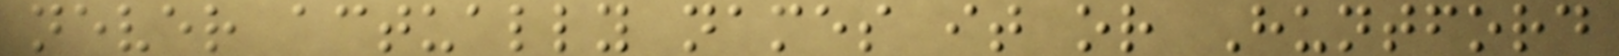never actually names it or Huntford
